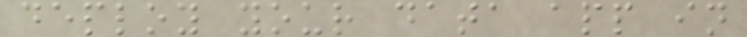deploy your data app in
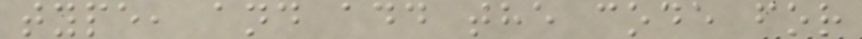type, and add the code for
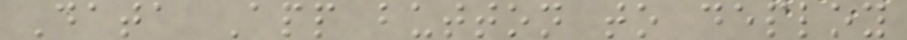Data App button to deploy
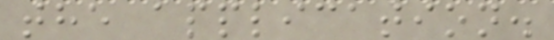the application.
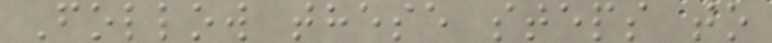Follow these steps to
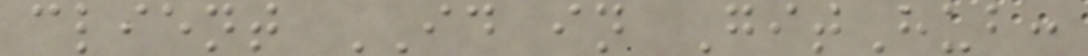client ID in GitHub:
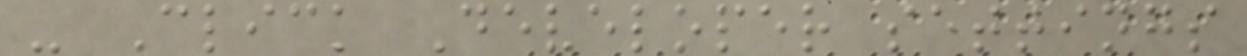- Click Developer settings
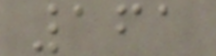161
